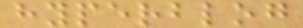hyperblog
